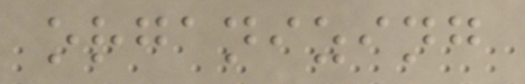organizing
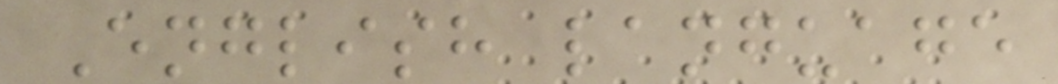English language
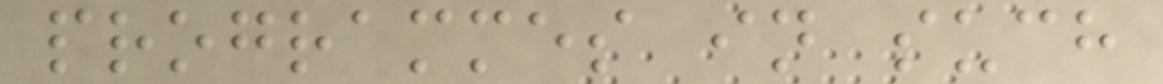programmes in such
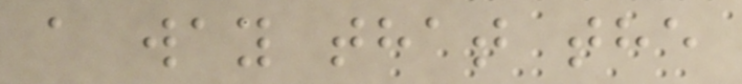a way that the
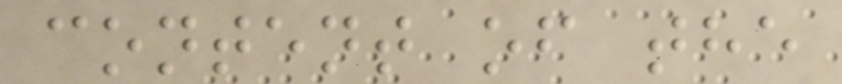content of the
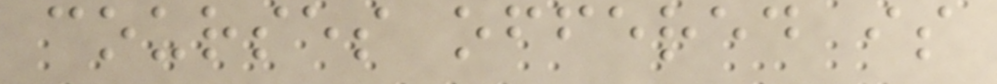courses offered is
